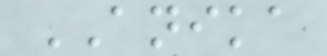ANIKA
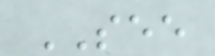SEE
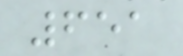651
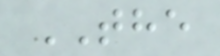THE
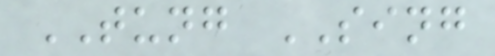TUNG SING
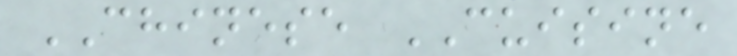CHINESE CUISINE
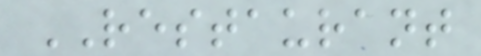RESTAURANT
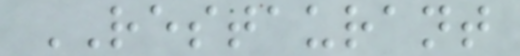RESTAURANT
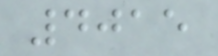4015
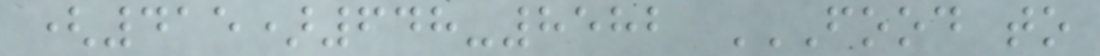(415)648-8582 FOOD TO
